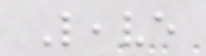Leave
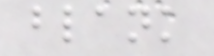blank
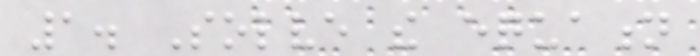1. Solve the equation
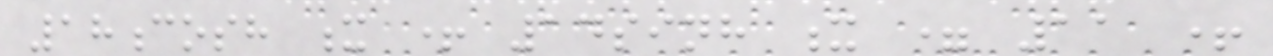18cosh x + 14sinh x = 11 +
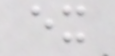ex
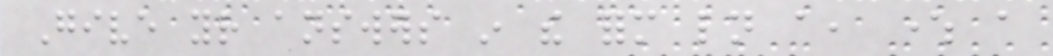Give your answers in the form ln a, where a
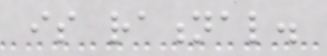is rational.
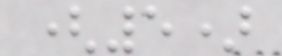(5)
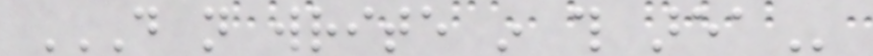DO NOT WRITE IN THIS AREA
